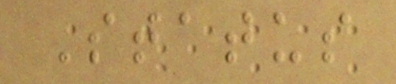Status
